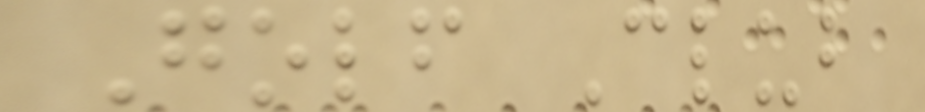Golf Club
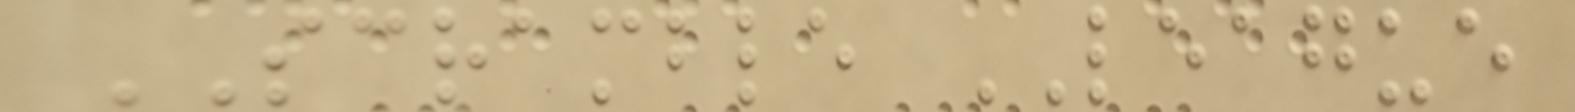SCRAMBLE LEAGUE
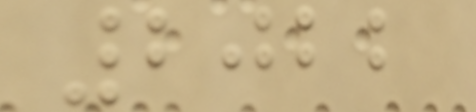2022
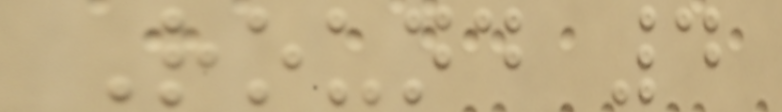Round 4
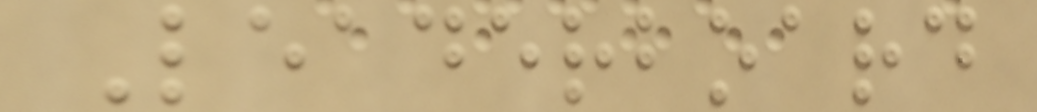Leaderboard
